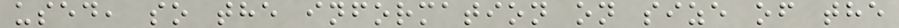used, so the information on size of the
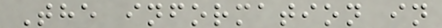The information in
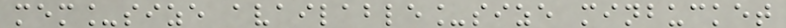mem_size available_size minbucket
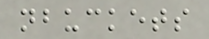nbuckets
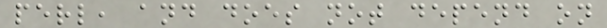perl, and does not depend on
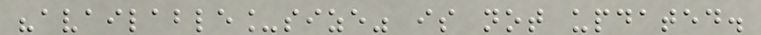"available_size" is not updated.
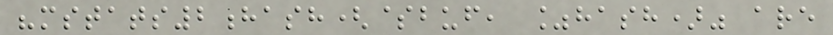"mstats2hash($buf, %hash)" are
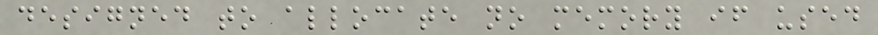designed to allocate no memory if used
